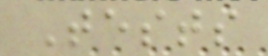Tests
